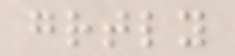greatly
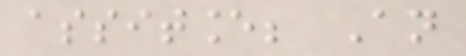assitance; An
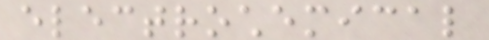electrochemical
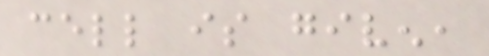cell is given,
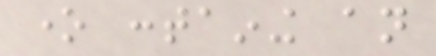one containing an
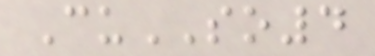CuSO4
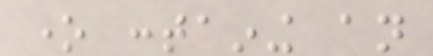one containing an
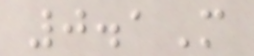0.1M
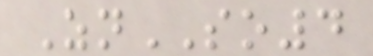ZnSO4
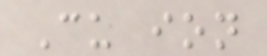Cu ion
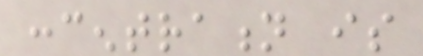concentration is
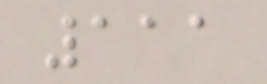111
